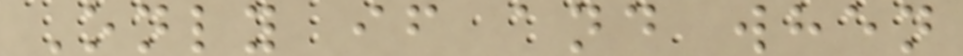Only if and when
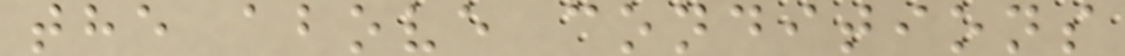the above conditions
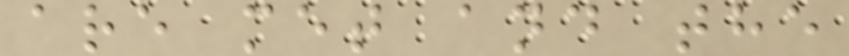are met and the
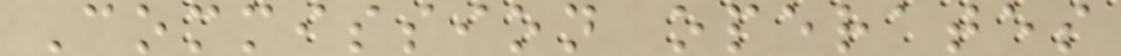Commission operates
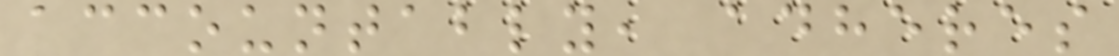accountably, adheres
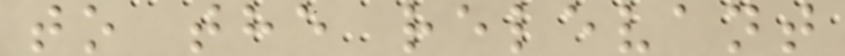to the relevant
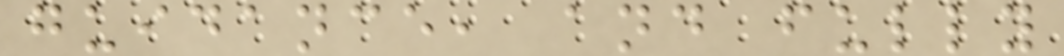guidance, and fully
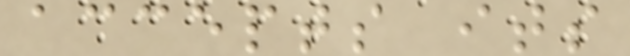accepts its
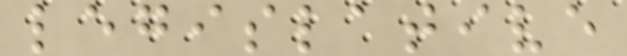legislative
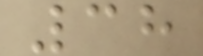38
